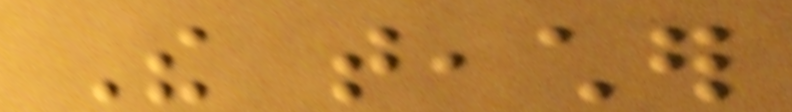The teacher
